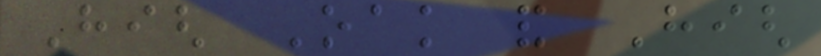High Oak and High
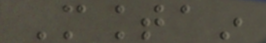Mountain
